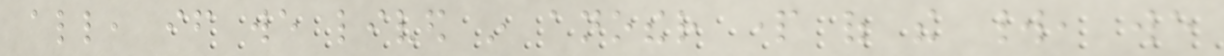all, if we lived in another part of the world, we
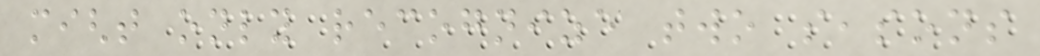might only recognize two seasons
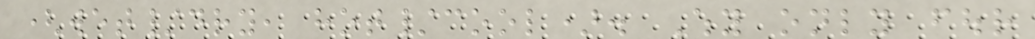(wet/dry, hot/cool). Why only four
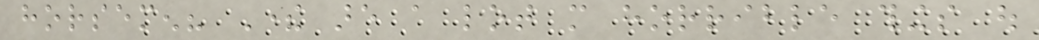horsemen? There are a lot more horrible things out
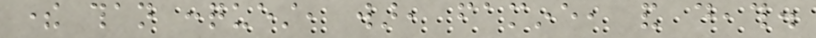there than conquest, war, famine, and death.
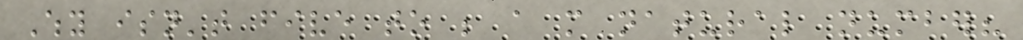Why isn't five to be a more natural number?
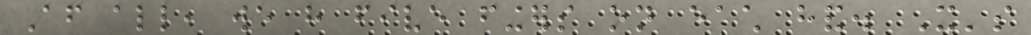After all, we have five fingers on each hand. It's
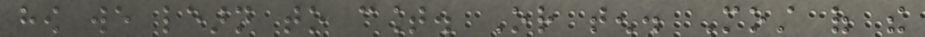how we learn to count. Or ten. Most of the
